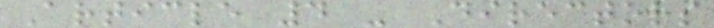Article 4 - Directors
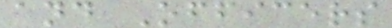and Officers
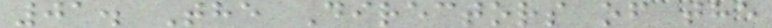01. The Directors of the
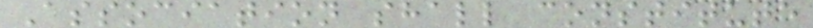Association shall constitute
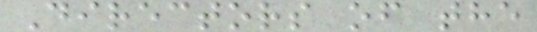Directors of the
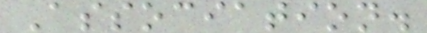Association.
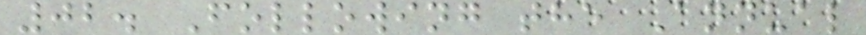02. Following the Annual
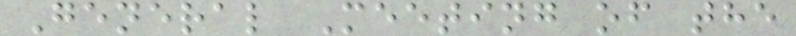General Meeting of the
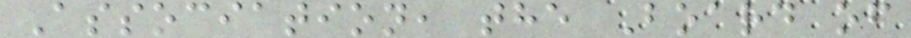Association, the Board of
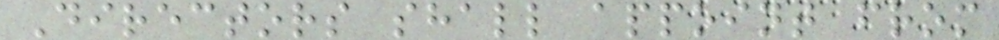Directors shall appoint from
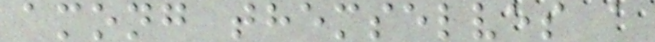among themselves a
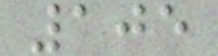105
